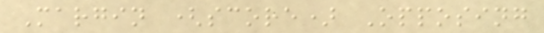Margin (score) Opposing
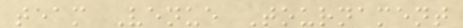team Venue Tournament
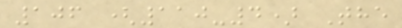106 (110-4) The
